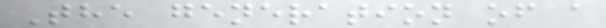The generation of a
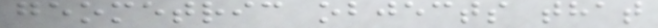geometric objects that
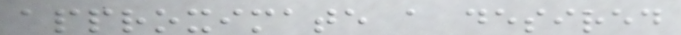approximate a desired
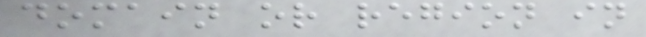domain or region in
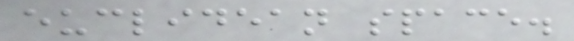euclidean space.
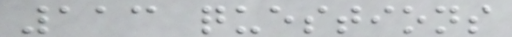113 questions
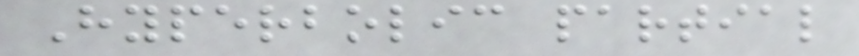Hyperbolic partial
